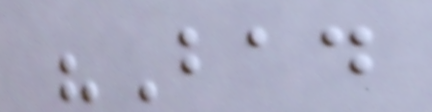"Bad
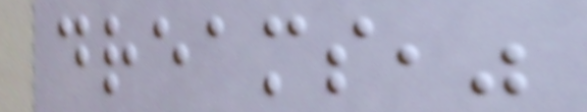dreams,"
